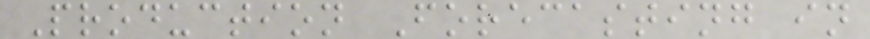Production Forecasting in
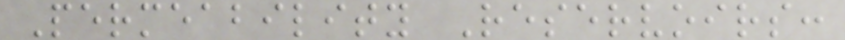Permeability Reservoirs:
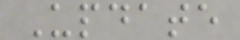Update
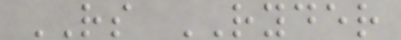RS RYDER
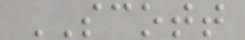SCOTT
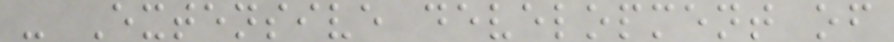- Extensive development of
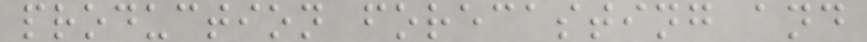production forecasting and
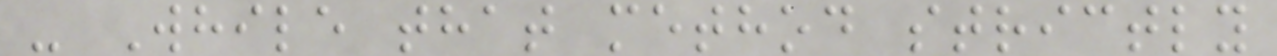- While that method strictly
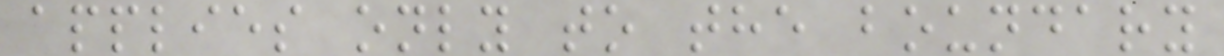applies only to the boundary
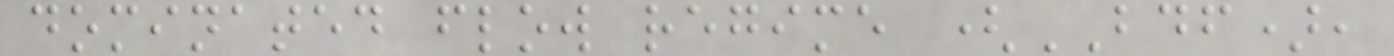dominated flow regime (BDF),
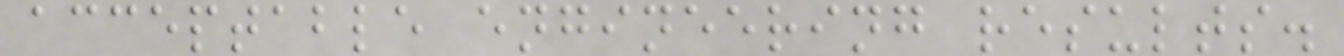acceptable engineering results.
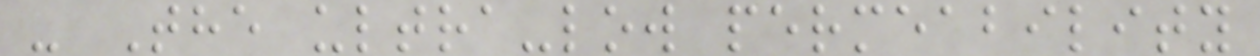- The ultra-low permeability
